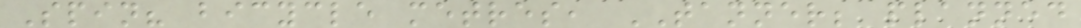Spin? bicycle metres, TANNER; planned
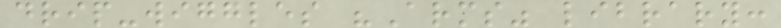drip-wiggles "Arms" library:
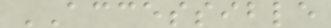ACCESSIBLE
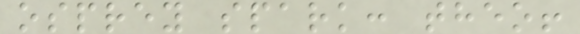osprey spark: theo!
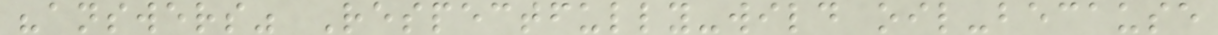"answers" Respectfully-wild oil-because
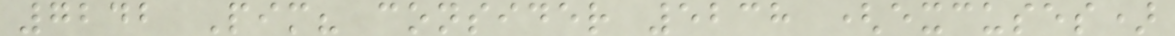7242 Pim? consider 5238 (excuses)
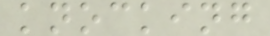knocking
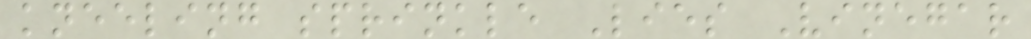kneeling sprinkle Lies Vinegar
